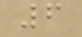6
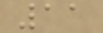11
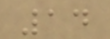14
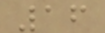16
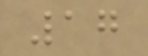17
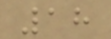18
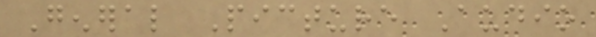General Picture Audio
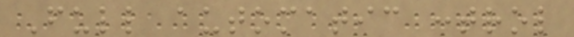Full automatic control
